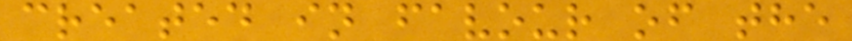created in favour of the
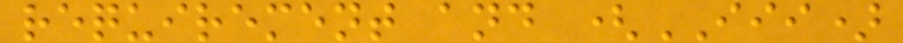requirement and (III)
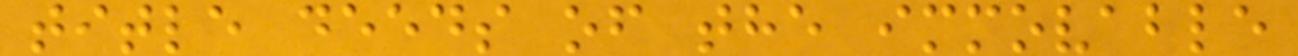title deeds of the immovable
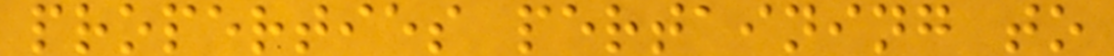properties pertaining to
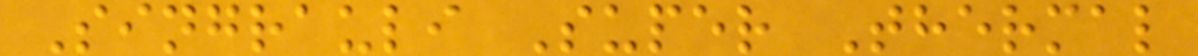Singrauli Super Thermal
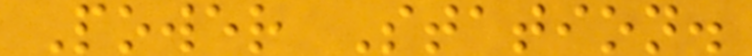Power Station.
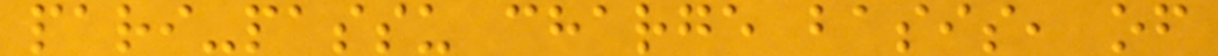pari-passu charge basis, of
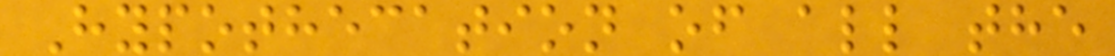Hypothecation of all the
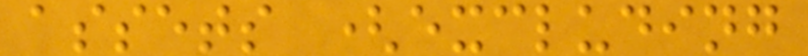assets (excluding
